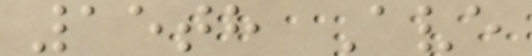15th Ave
